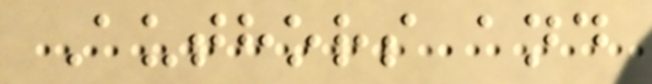Authors and
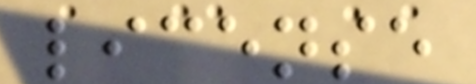license
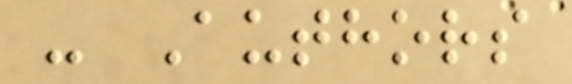- Authors
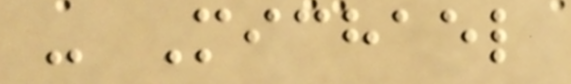- Michael
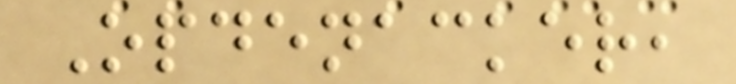Opdenacker,
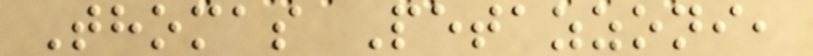Thomas Petazzoni,
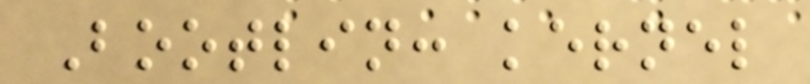Bootlin: kernel
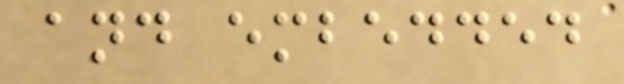and embedded
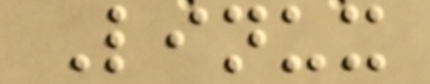Linux
